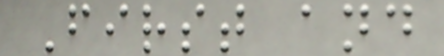First and
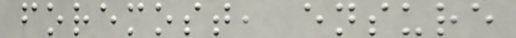foremost, ensure
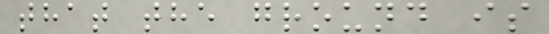that the ground is
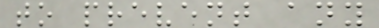to prevent any
